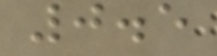0.5
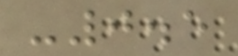-0.5
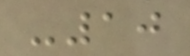-10
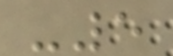-5
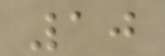10
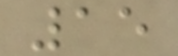15
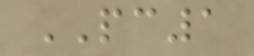PC1
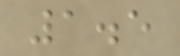1.5
